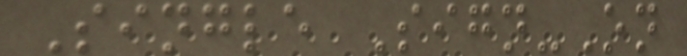Single Sign-On
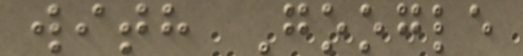with Google
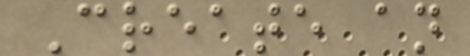Create an
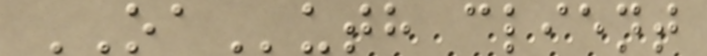OAuth client
